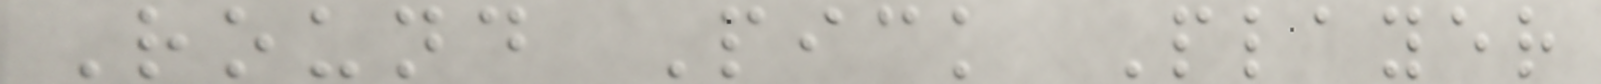Round Pick Player
